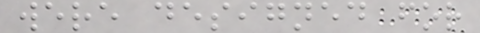were designed for
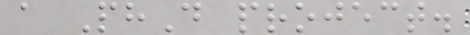a PhD project.
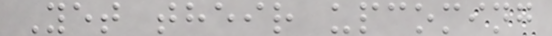Yet their upcoming
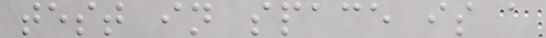test in space is a
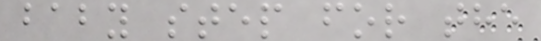baby step for the
